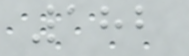182
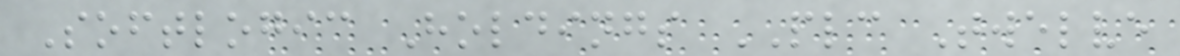Softlogic Holdings PLC Twelve
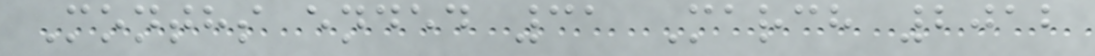Months ended 31 March 2012
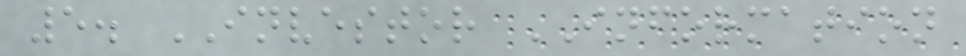5. INVESTOR INFORMATION
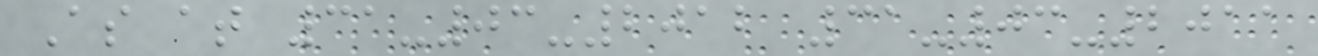As at 31-03-2012 31-03-2011
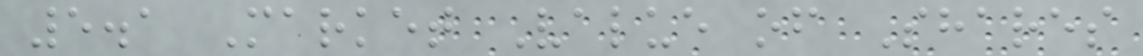5.1 Market Value of Shares
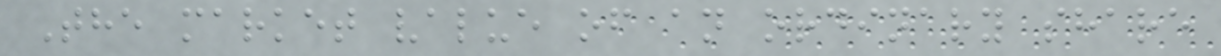The market value of an ordinary share
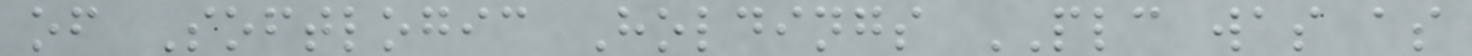of Softlogic Holdings PLC was as
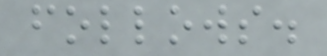follows.
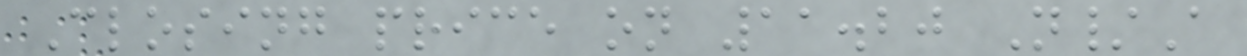Closing price on 11.20 N/A
